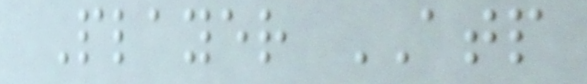Player ATP
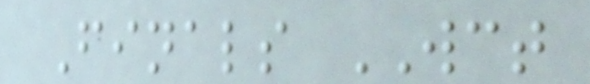Finals WCT
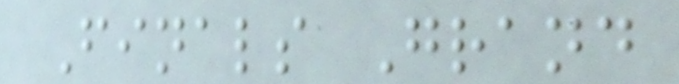Finals Grand
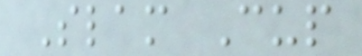Slam Cup
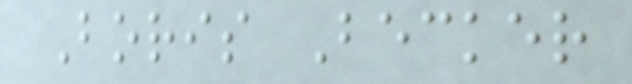Boris Becker
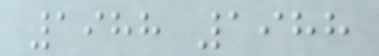1988 1988
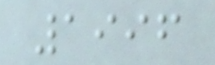1996
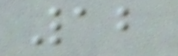12
